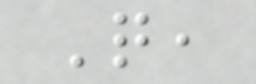Q,
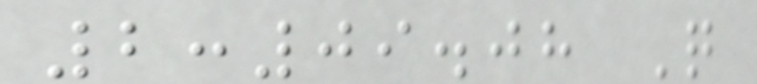2:09.08 Q
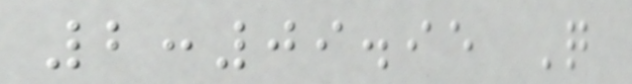2:09.95 Q
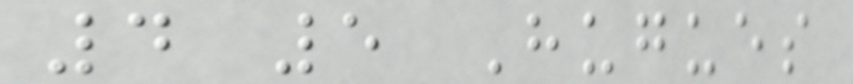4 5 Hugues
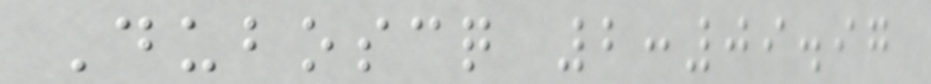Duboscq 2:09.97
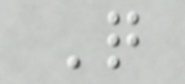Q
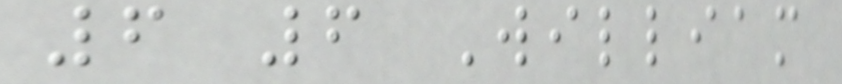6 6 William
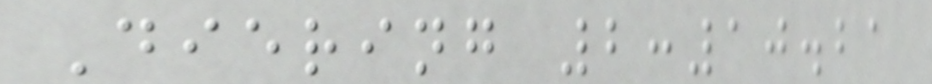Diering 2:10.21
